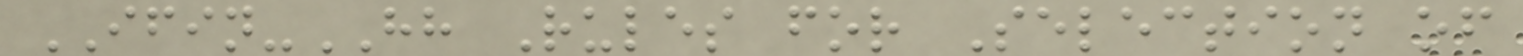IFIN-HH Rules for Selection of
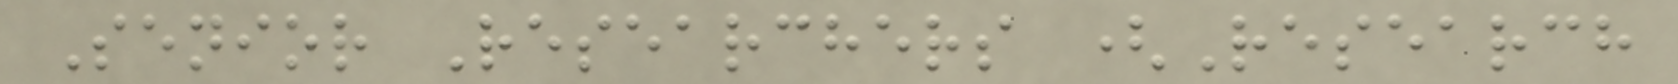Senior Researchers (Research
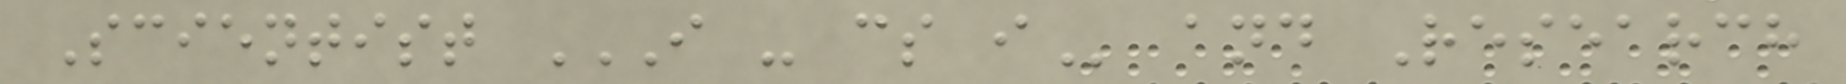Scientist I - CS I and Research
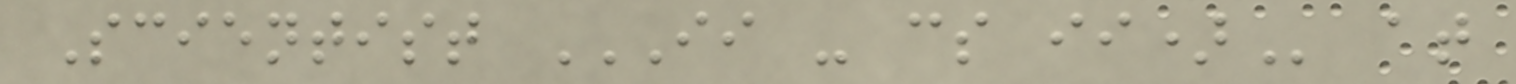Scientist II - CS II) at
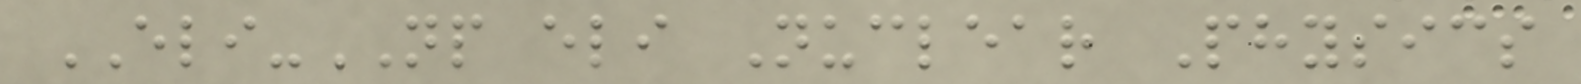ELI-NP eli Nuclear Physics
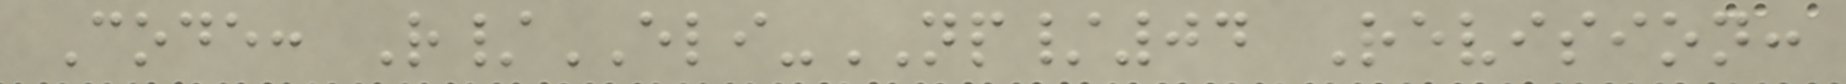Code: R/ELI-NP/04 Revision:
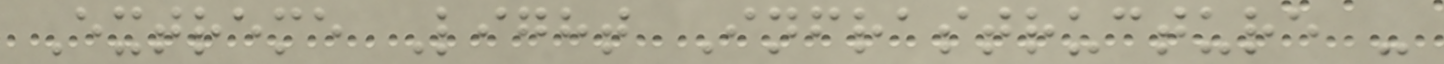Extreme Light Infrastructure -
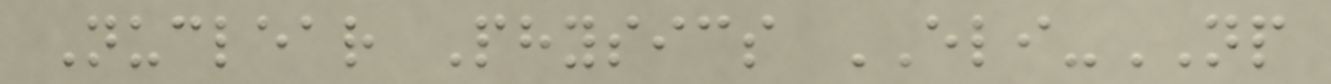Nuclear Physics ELI-NP
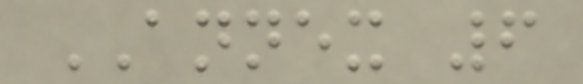ANNEX 6
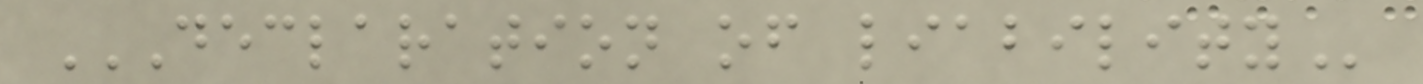DECLARATION OF LIABILITY
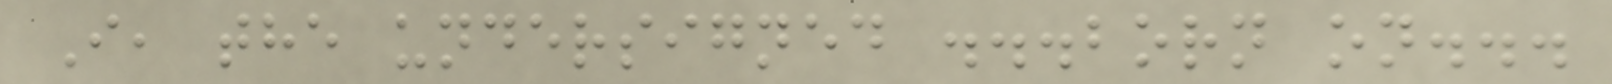I, the undersigned ...born on...
